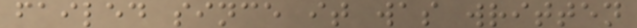failed since it was written
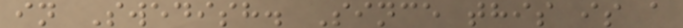in Swedish. Since this is a
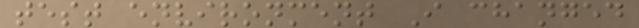test environment I changed
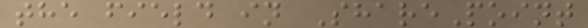the field in SharePoint
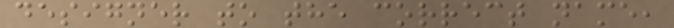designer to the correct name,
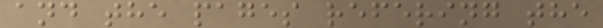and the pages refering the
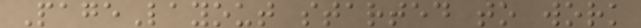PageLayout started to work
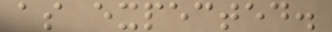as expected.
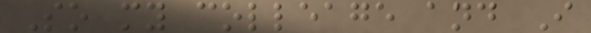So my colleage and I
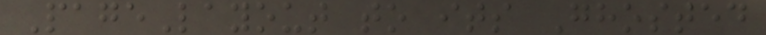PageLayout to its Ghosted
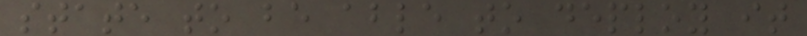state to be able to deploy it
